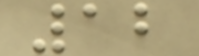12
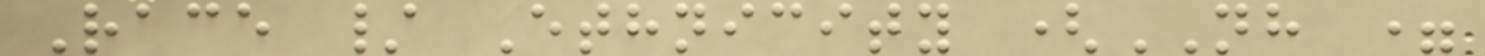Race / Ethnicity (NH =
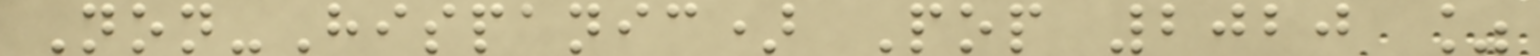Non-Hispanic) Pop 2020 %
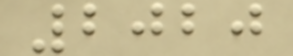2020
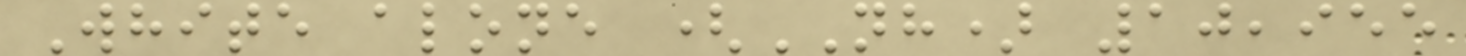White alone (NH) 10,955
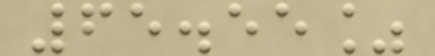65.55%
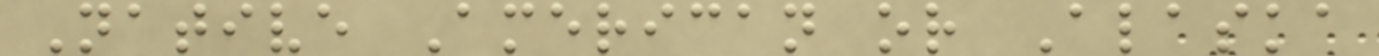Native American or Alaska
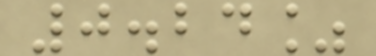0.24%
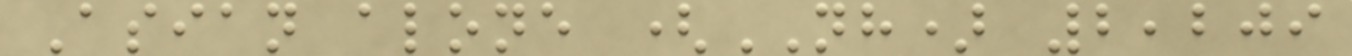Asian alone (NH) 2,209
